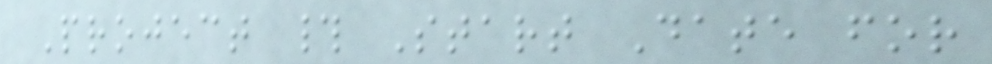Project # Start Date for
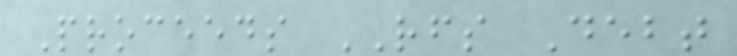Proceeds RFS Debt
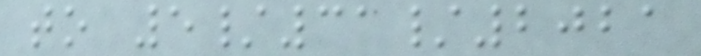to 5/31/2021
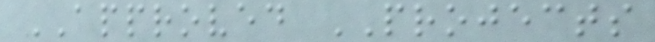APPROVED PROJECTS
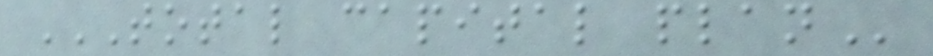TOTAL CAPITAL PLAN
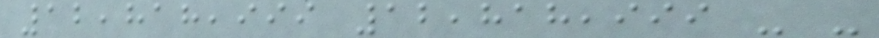12,818,999 12,818,999 - -
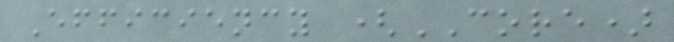Efficiency (CORE)
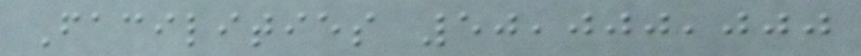Facilities 50,000,000
